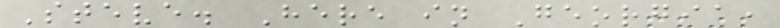Steve. Here in Georgia,
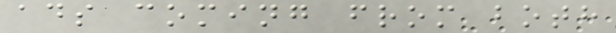ads coming from both
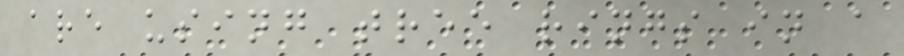are using tree rings in a
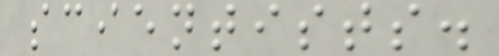scientists.
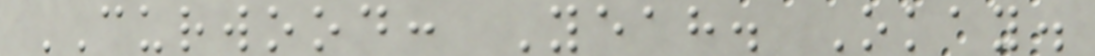CURWOOD: Yeah. Okay.
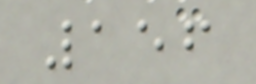156
